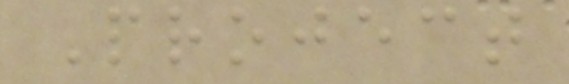Project
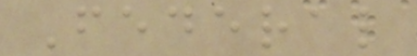Federal
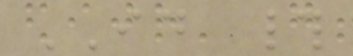ID #
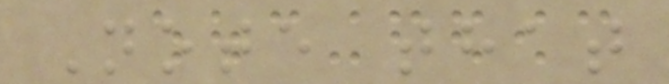Note that
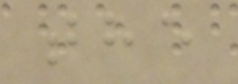the
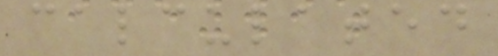calculated
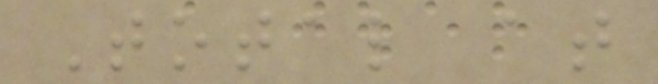Total at
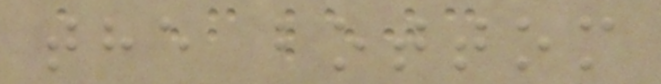the bottom
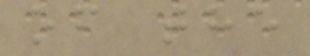of the
